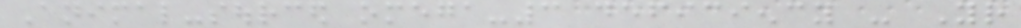Animal-sourced omega-3 deficiency - Your
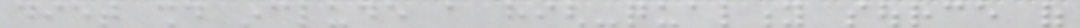diet should include a high-quality source of
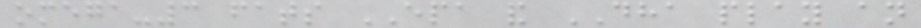omega-3 fats EPA and DHA play an
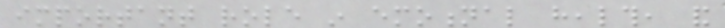important role in emotional health, and
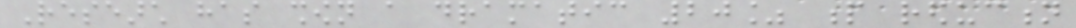Research has shown a dramatic 20% p reduction
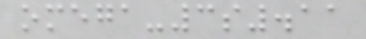omega-3s.11
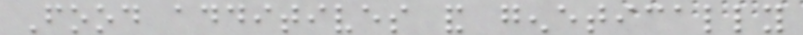Food additives and genetically
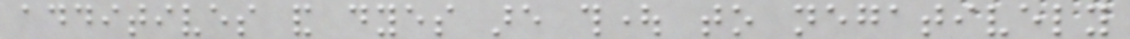additives and dyes are thought to negatively
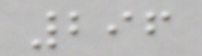296
